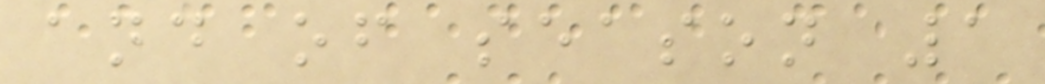and of season 1
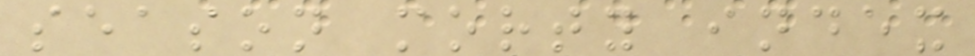season morty index
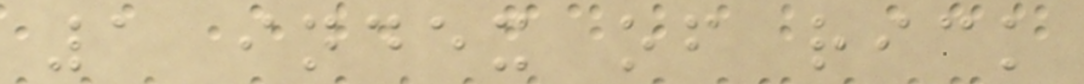1 index of rick
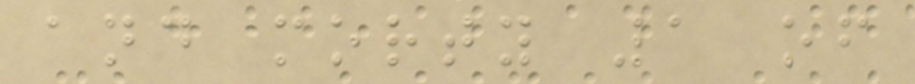and morty 1 of
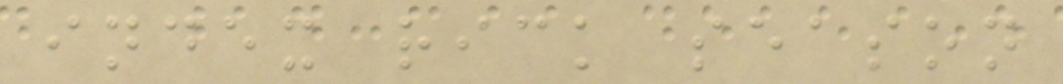index rick season
